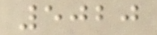5020
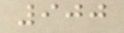900
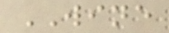WINE
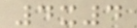4x4
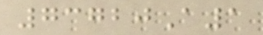73720A1
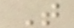T
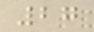27
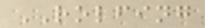ROLFING
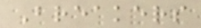Breakers
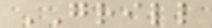GRILL
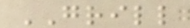GRILL
